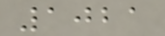1021
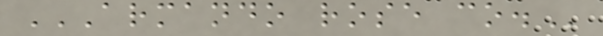ARMANDO ROSE CO.
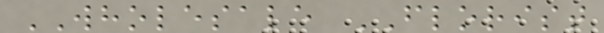WHOLESALE FLORIST
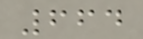664
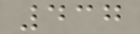437
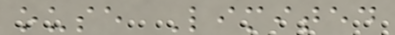ouse Limited
